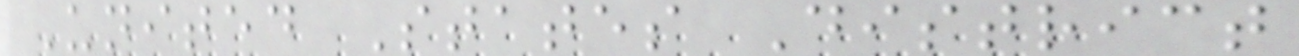United States District
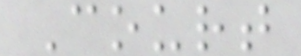Court
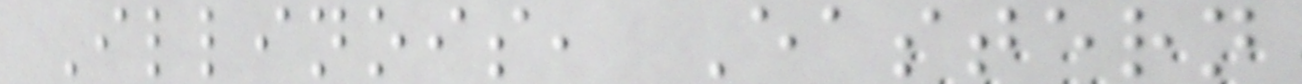Illinois, Eastern
